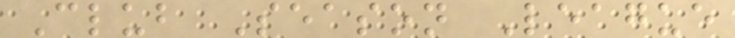Club Season League
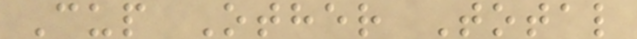Cup Other Total
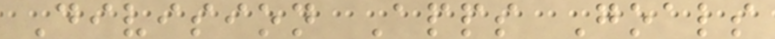Division Apps Goals
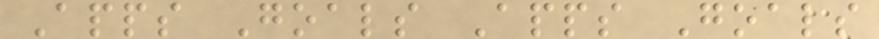Apps Goals Apps Goals
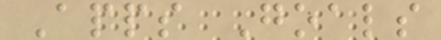Apps Goals
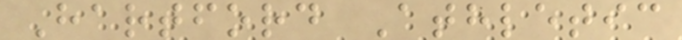Hartford Athletic
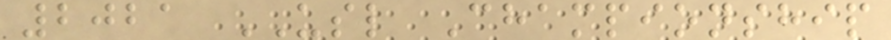2021 USL Championship
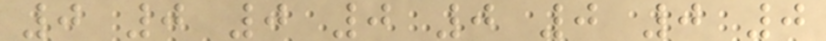0 0 0 0 0 0 0 0
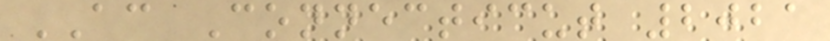AC Connecticut 2021
